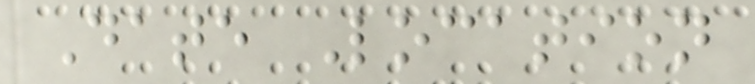Date Location
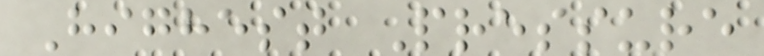Highest Pressure
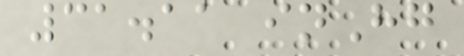31.11 inHg
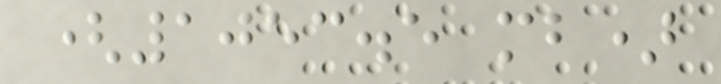(1053.5 mb)
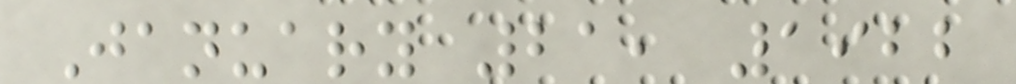January 21, 1922
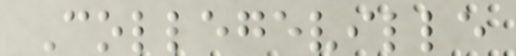Collegeville
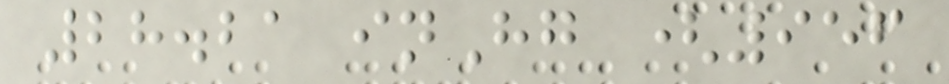28.21 inHg (956
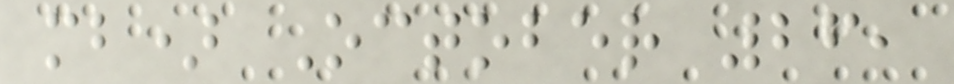mb) October 26,
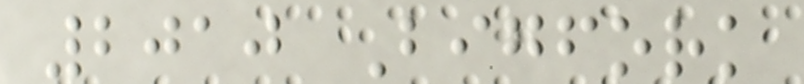2010 Bigfork
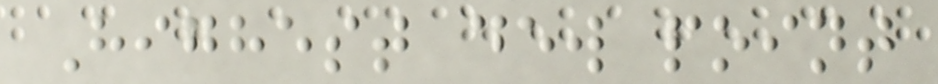Highest dew point
